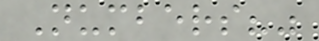Numbers?"
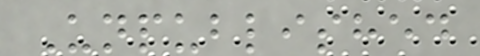Unpublished
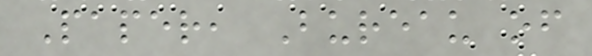Paper, Bureau of
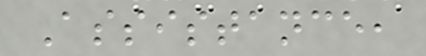Assistance,
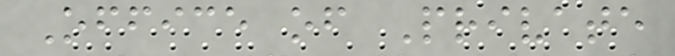Office of Private
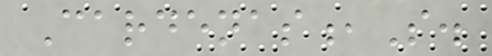Cardenas,S.
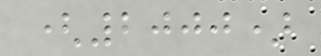(2000)
